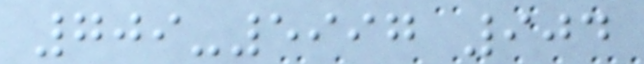709-5997 904
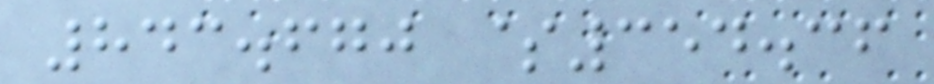843.670 $354.36
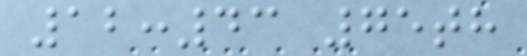12:43 75th
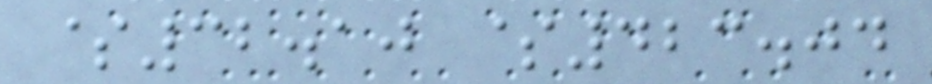$32.10 $423.04
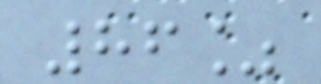86%
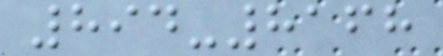894-8168
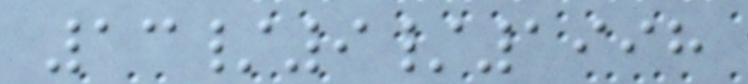13/9/1998
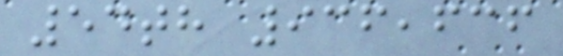54th 936,636
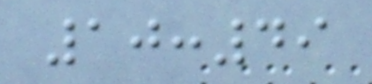10:49
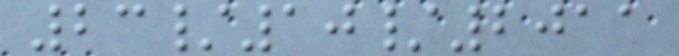23/10/2011
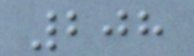208
